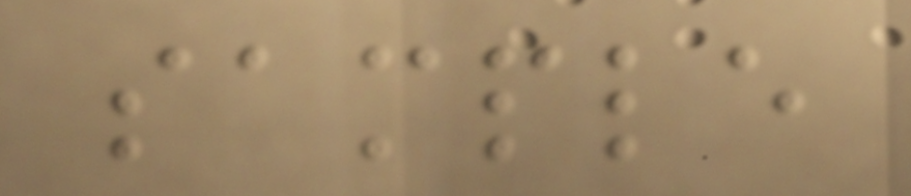sample
